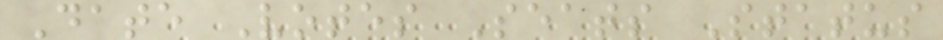Date Votes Seats Status
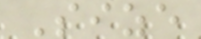Size
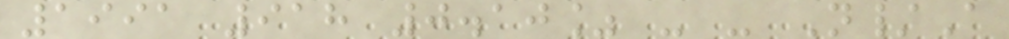1991 918 0.10% - - N/A
